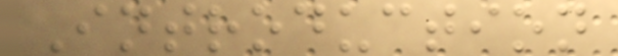Introduction
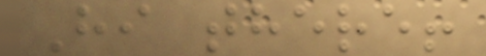Hi there!
